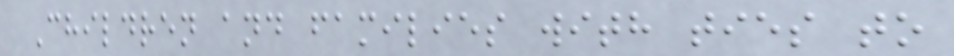Children and families with ties to
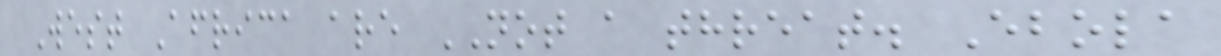West Africa are NOT a threat. Ebola
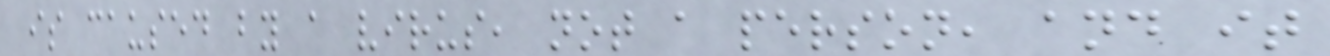is caused by a virus, not a person, and it
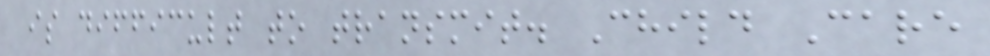is difficult to transmit. Child Care
